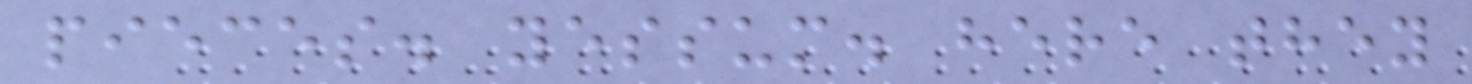pieces. yessum. here they
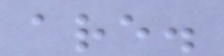are.
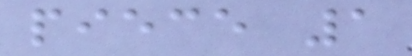piece 1
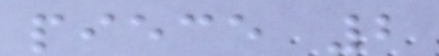piece 2
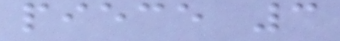piece 3
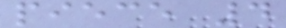piece 4
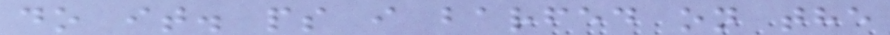do it. ps i barfed on the
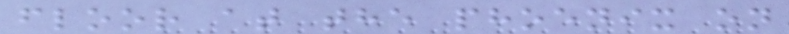floor at the phoenix on
